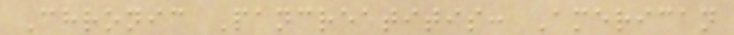Chronic Pancreatitis: American
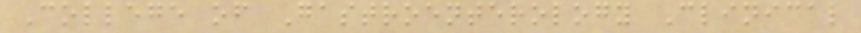College of Gastroenterology Clinical
